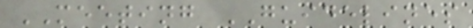MEETING GUIDELINES
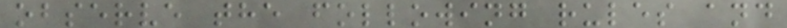observe the following rules and
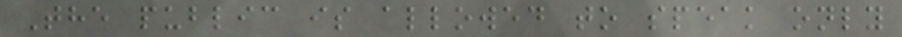The public is allowed to speak only
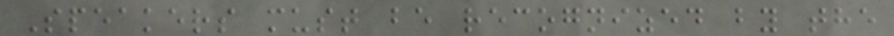Speakers must be recognized by the
